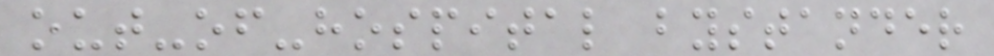out-of-hospital bystander
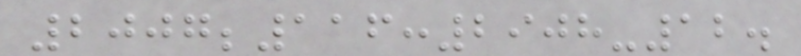2007;116:2908-12.
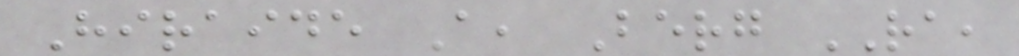Hiraide A, Berg RA,
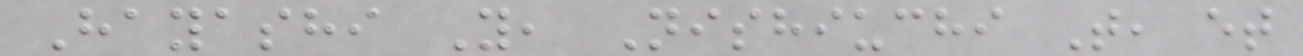Hayashi Y, Nishiuchi T, et
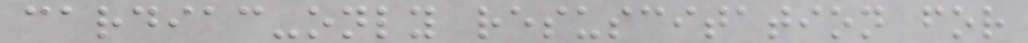cardiac-only resuscitation for
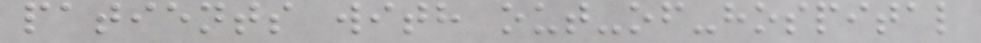patients with out-of-hospital
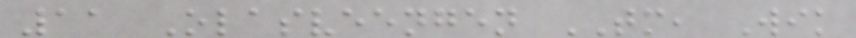11 Olasveengen TM, Wik
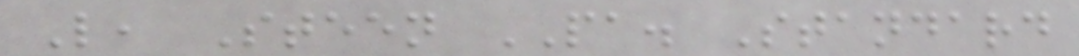L, Steen PA. Standard
